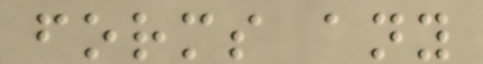forms any
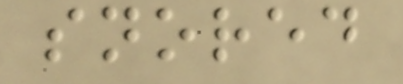snored
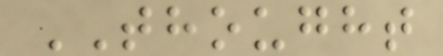THOUGHT
